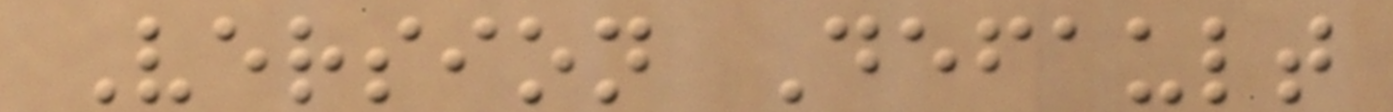Version Default
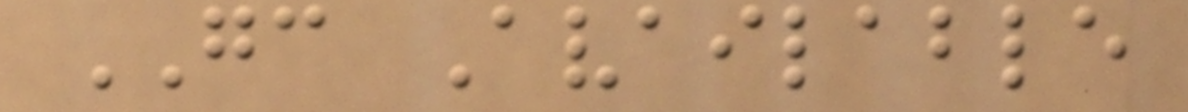GC Available
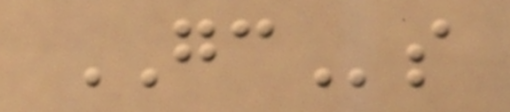GCs
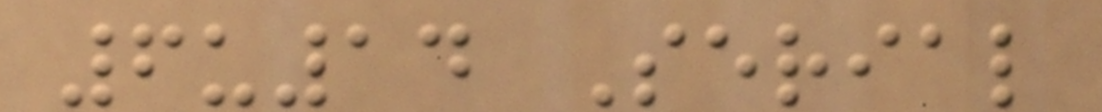6u14 Serial
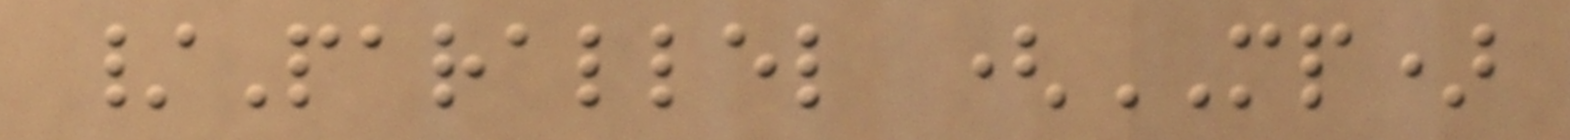/Parallel (MP)
